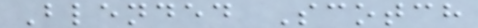Blended Scotch
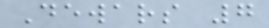Dewars 7
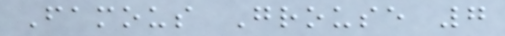Famous Grouse 7
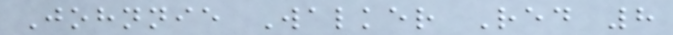Johnnie Walker Red 8
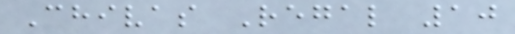Chivas Regal 10
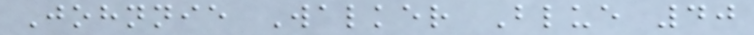Johnnie Walker Blue 40
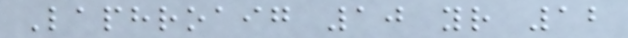Laphroaig 10 yr 12
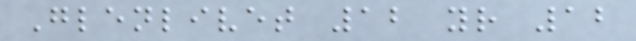Glenlivet 12 yr 12
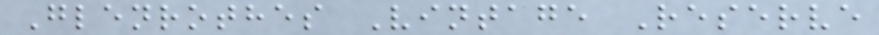Glenrothes Vintage Reserve
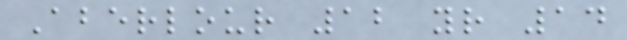Aberlour 12 yr 14
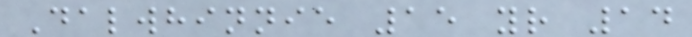Dalwhinnie 15 yr 14
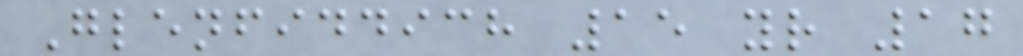Glenfiddich 15 yr 17
